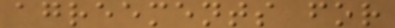agreements for
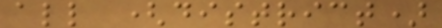all (district)
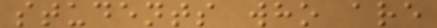students who are
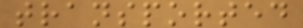transported
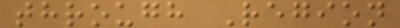through Region
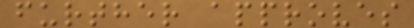further approves
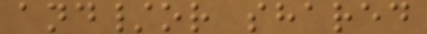and/or shared
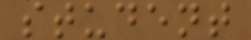student
